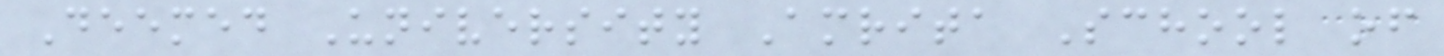Deemed University Amrita School of
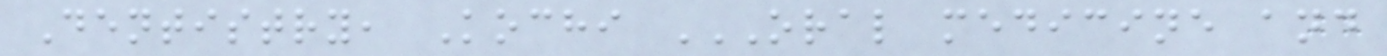Dentistry, Kochi ORAL MEDICINE AND
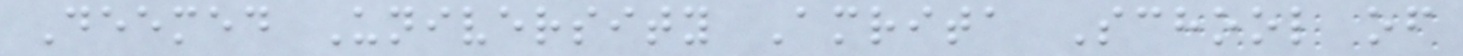Deemed University Amrita School of
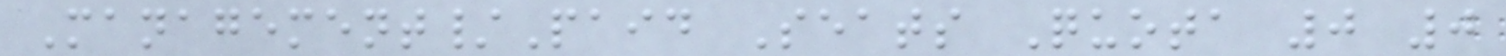Management/Paid Seats Quota 0 0
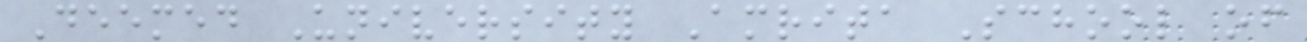Deemed University Amrita School of
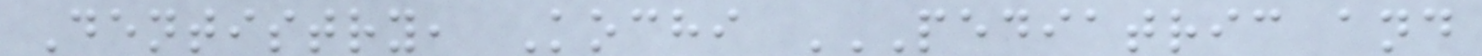Dentistry, Kochi PEDIATRIC AND
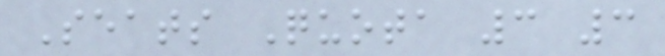Seats Quota 3 3
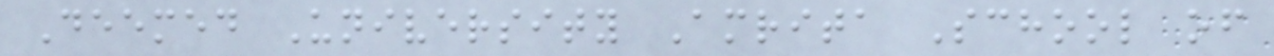Deemed University Amrita School of
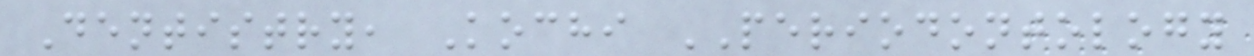Dentistry, Kochi PERIODONTOLOGY
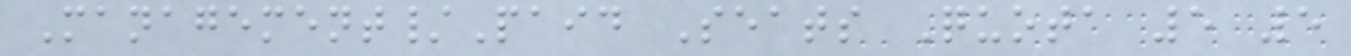Management/Paid Seats Quota 5 5
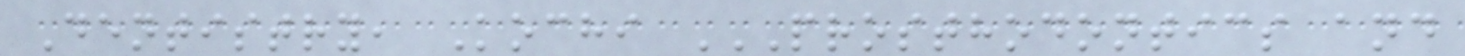Dentistry, Kochi PROSTHODONTICS AND
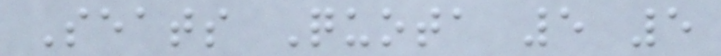Seats Quota 5 5
